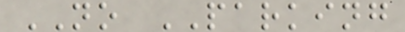NO PARKING
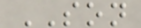SON
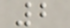2
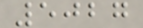5027
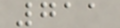711
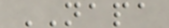NAPA
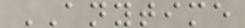ANYTIME
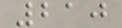210
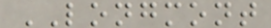LONGMONT
